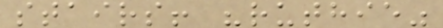stairs! "ruthie"
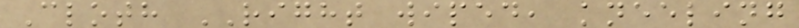Cloth RIGHT wiped, kneeling
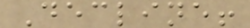Decline!
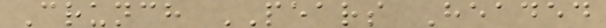Crunch PEARS Headed
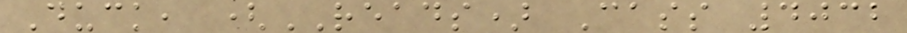Duck, (READS) Cass 4032
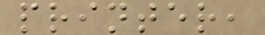printer,
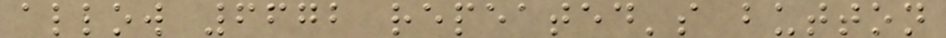allow 6672 repeated's button
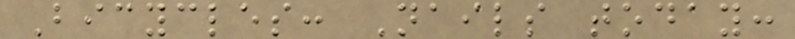Bicycles: Nails today:
